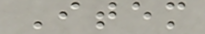Item
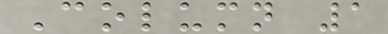Column 1
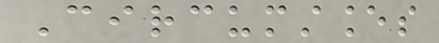Circumstances
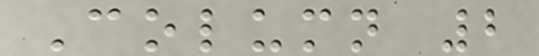Column 2
